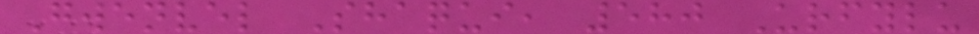Gwenvel Shaqui, 580 Urfylu
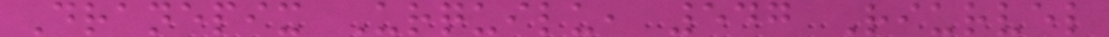Dranepix Urquilu, 547 Riurvel
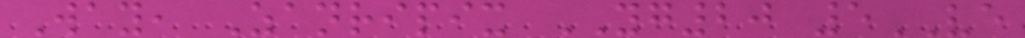Way, Zanripix YG20 5VE
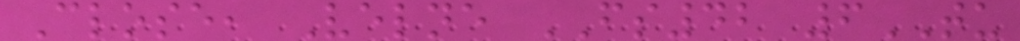Close, Velne FS42 6TU
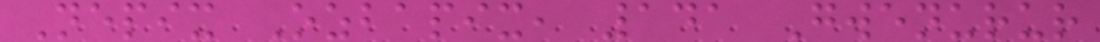Nepix Ozbapix, 141 Gwenurur
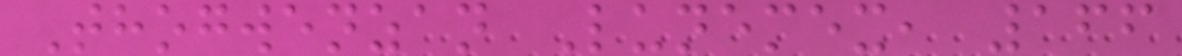Thogwenzan Lunemex, 166
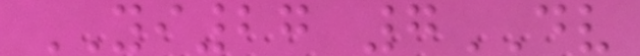YI27 7DV
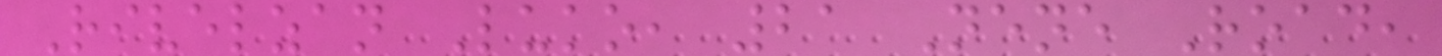Rivelzan Luko, 21 Nene Road,
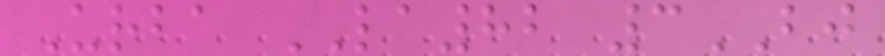Urba LA82 3BJ
